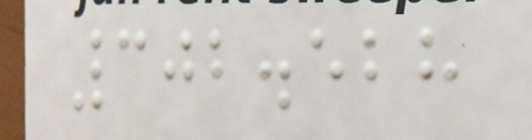302.528
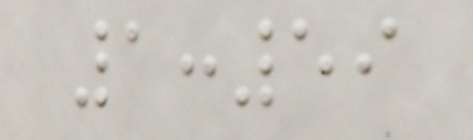1:59
